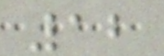12
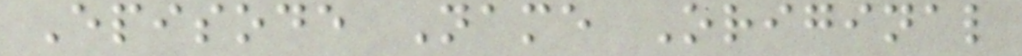Episode Name Original
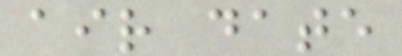air date
